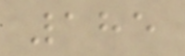185
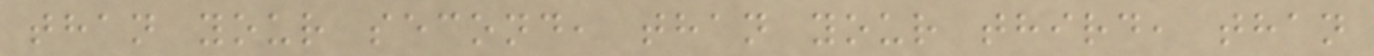than your second, than your third, than
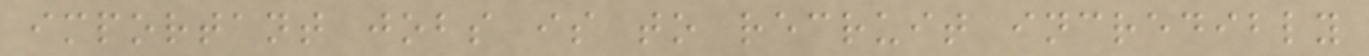important jobs is to recruit incredibly
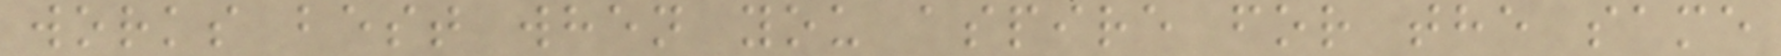works best when you aspire for the same
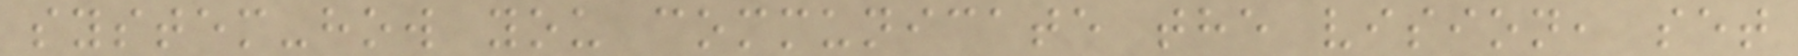system-how you communicate the vision, set
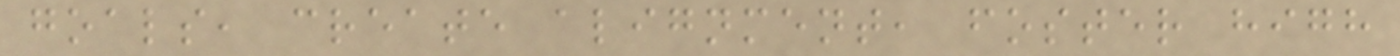goals, create alignment, foster high
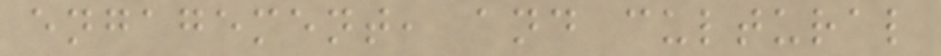engagement, and cultural
